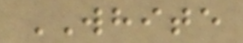WHITE
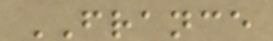FRANCE
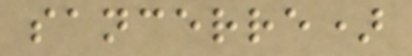sancerre)
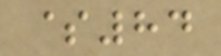$84
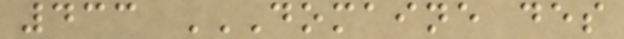433 DOMAINE DES
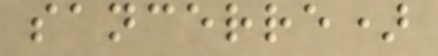sancerre)
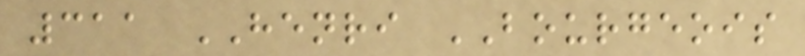311 HENRI BOURGEOIS
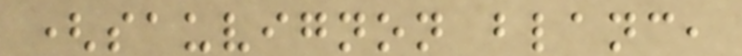(sauvignon blanc,
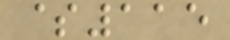$115
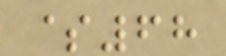$68
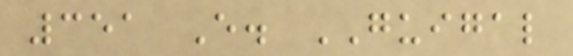351 E. GUIGAL
